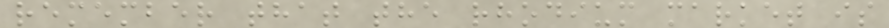remember that the rhodium market is
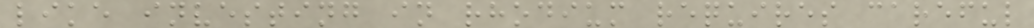like investing in rhodium requires careful
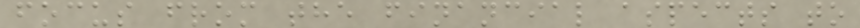focus from the financial aspects to
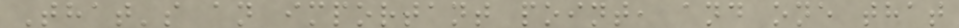That's an important point, and one that
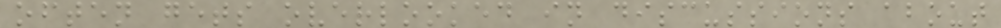often gets overlooked in discussions about
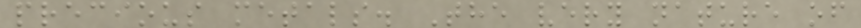precious metals. The very nature of
